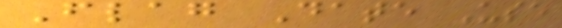Flag Date Use
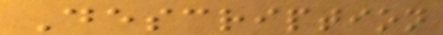Description
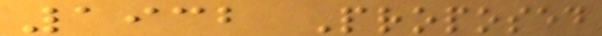1932 Proposed
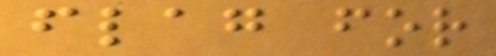flag for
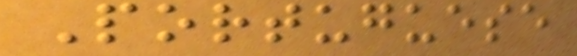Portuguese
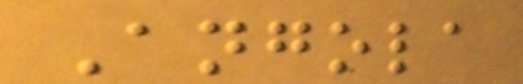Angola
